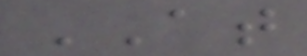AT
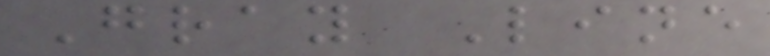Gray Line
